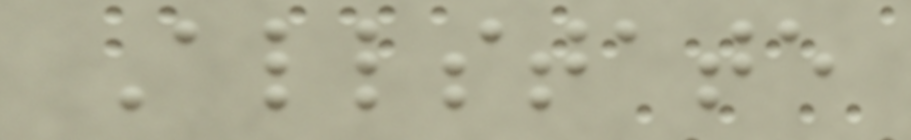Allstate
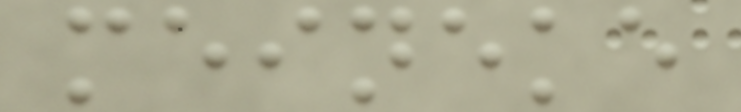meineke
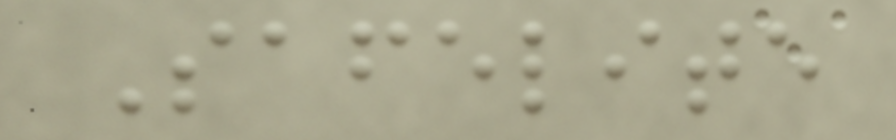Safelite
